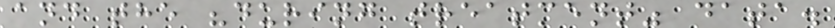and the "during treatment" data.
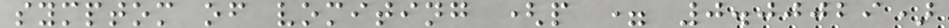symptom of vomiting (p = 0.00029)
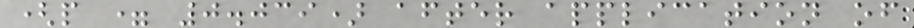(p = 0.039) after application of
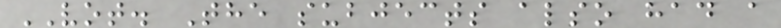VOT. The subjects also had a
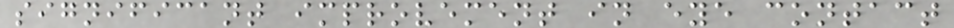significant improvement in eye contact
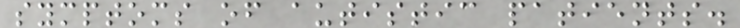symptoms of autistic patients.
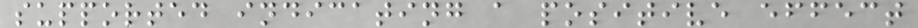supported indicating a positive effect
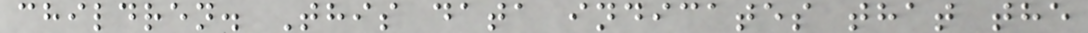children. This data indicates that the
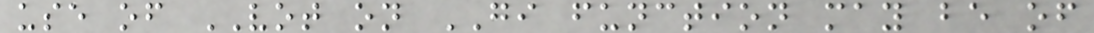use of VOT on GI function may be of
